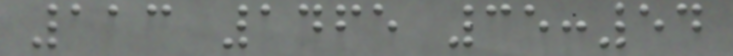113 1465 35:54
